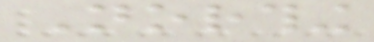Northing
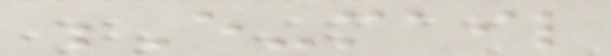E-mail
